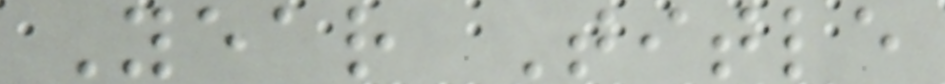Year Title
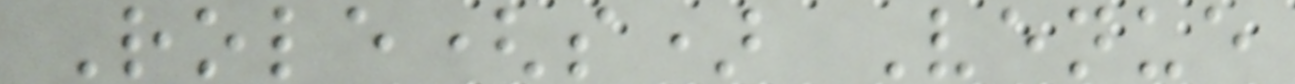Role(s) Venue
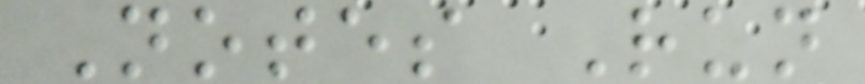Notes Run
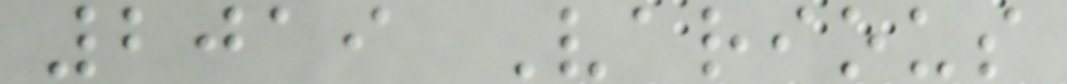2019 Various
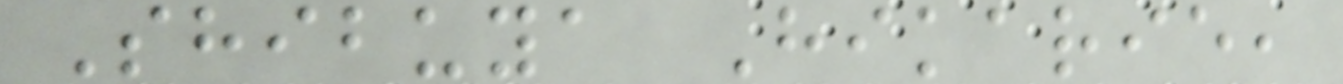Shibuya Hikarie,
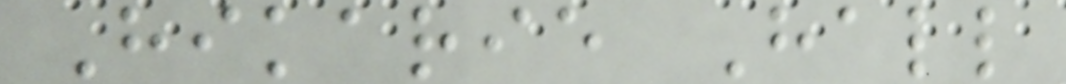Hikarie Hall
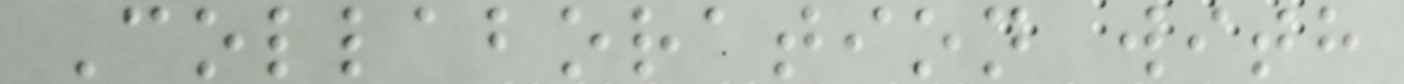Collaboration with
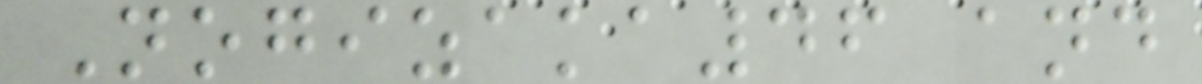Nogizaka46 and
